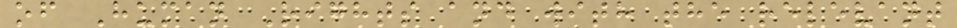of Human Rights and with the relevant
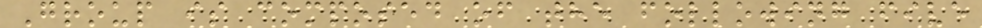Group is composed of the following five
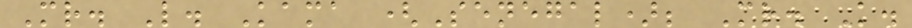Mr. L. Kama (Senegal); Mr. K.
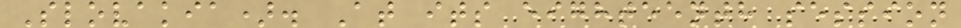Slovakia). At its eighteenth session
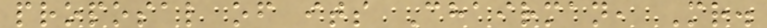proposal of its Chairman, Mr.
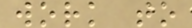work to
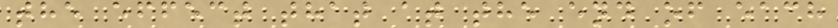the effect that at the end of each
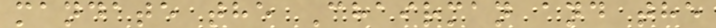mandate the Chairman and the
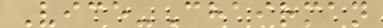Vice-Chairman
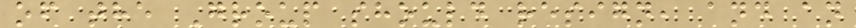of the Group should resign, and an
